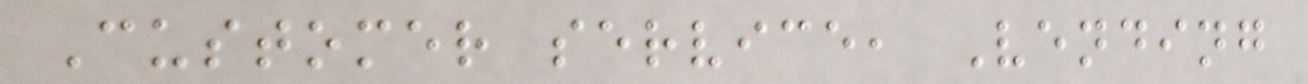Customer service, Vending
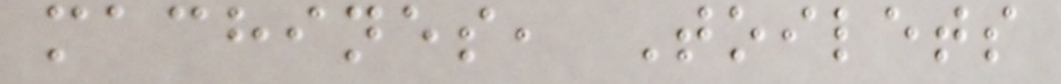machines, Toilets
